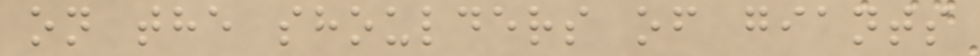on the shoulders of giants
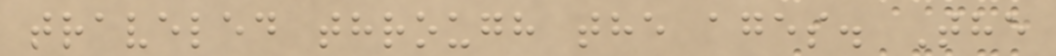traveled through the ages. The
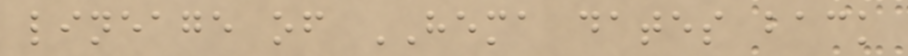lineage of HEMA dates back
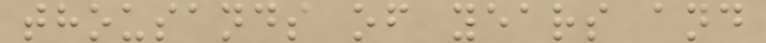thousands of years and
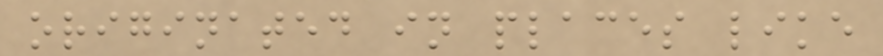originated in places like
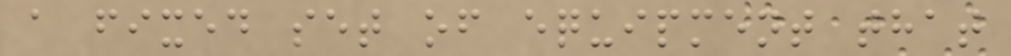a fixed set of equipment that
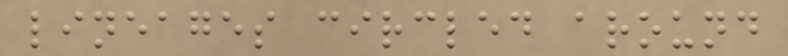lineages circled around
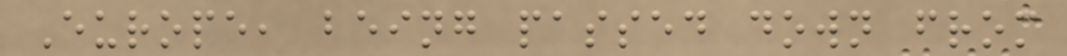Europe, being passed down from
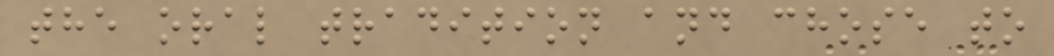the oral tradition and chose to
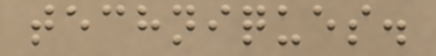techniques.
